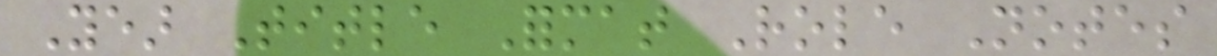Year Title Format Role Notes
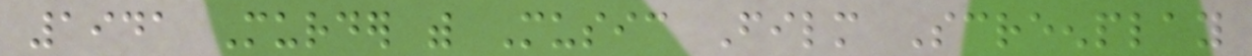1941 Murder with Music Film Screenplay
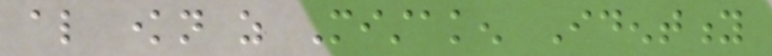also known as Mistaken Identity
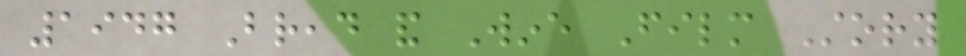1947 Bread and Wine Film Story
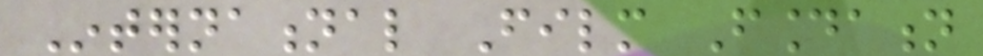International Film Foundation
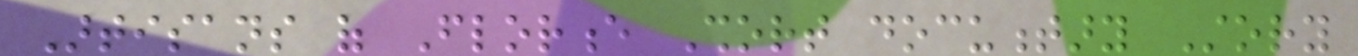Artisans of Florence Short documentary Story
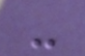-
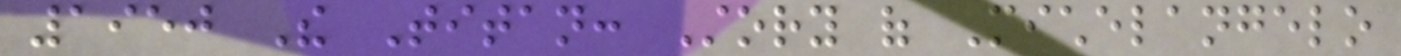1950 The Titan: Story of Michelangelo
